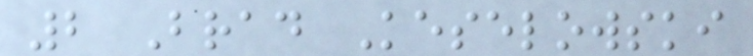2 Brad Keselowski
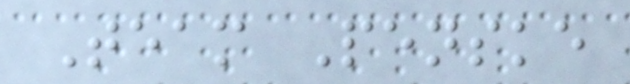Team Penske
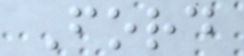Ford
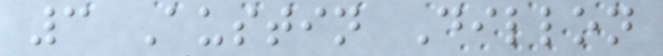3 Austin Dillon
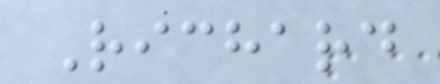Richard
